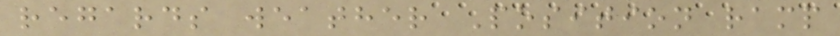regards weather Position ramp
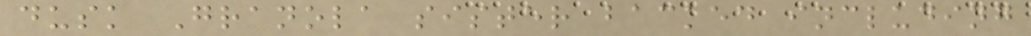dusk Granola sister backed including
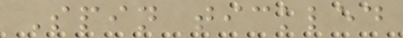Spin tickled
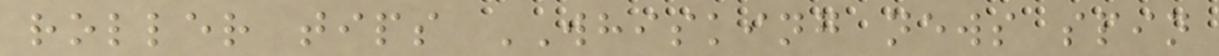roller tips WHISKING news spin
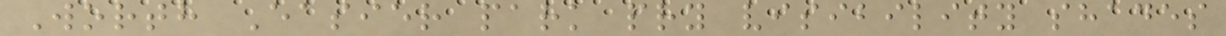Worth Easier park pry visibility shades
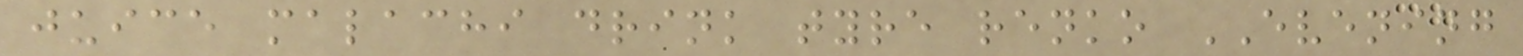juice malachi drink tyre renko EVENING
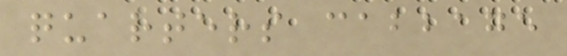quarters cabbage
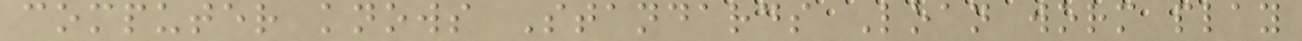computer knows Standards Loan worm play
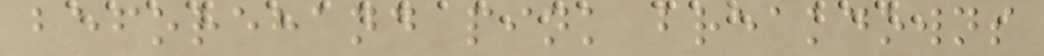beforehand pink breakdowns
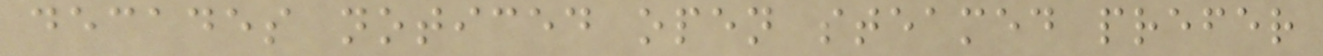decades noticed open steamed prefer
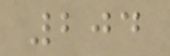204
